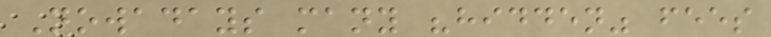Nowadays many "hidden" fees
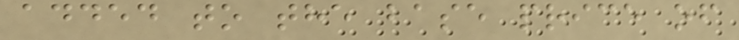added to the base price of
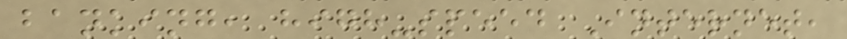banking, high-speed Internet,
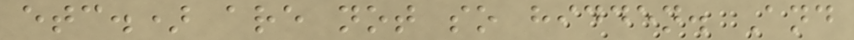etc.) are not so hidden. And
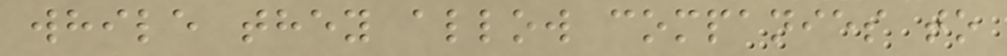while they allow companies to
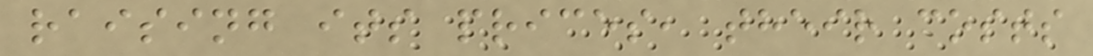raising its prices, their costs
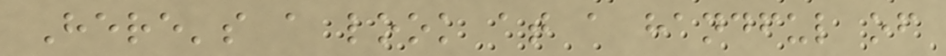Here's a look at a handful of
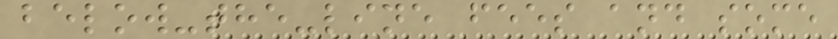below-the-line fees and some
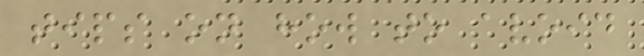tips on how to avoid
